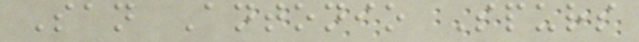San Antonio Spurs
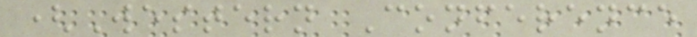(Western Conference
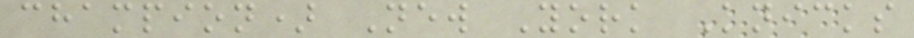champion) New York Knicks
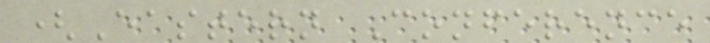(Eastern Conference
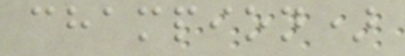champion)
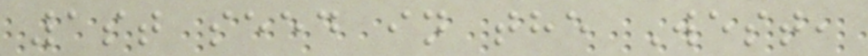1st seed in the West,
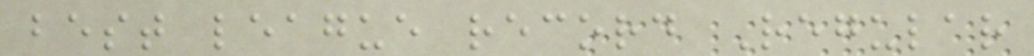best league record Regular
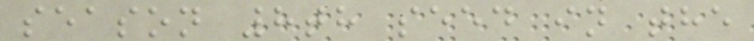season 8th seed in the
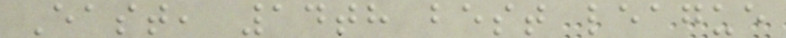East, 14th best league
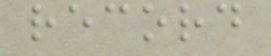record
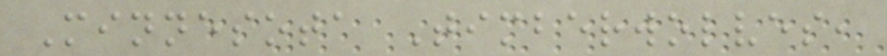Minnesota Timberwolves,
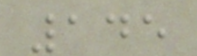145
